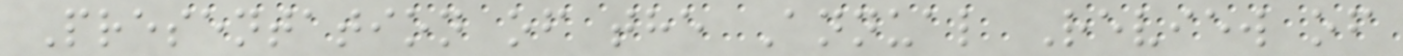Presentation of the Annual Review of
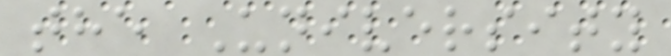the University
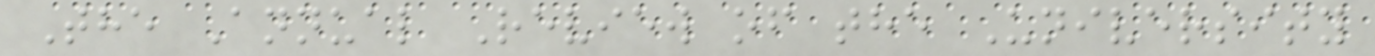The Annual Review of the University
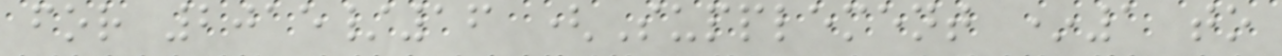for 2015/16 (Supplement *1 to
